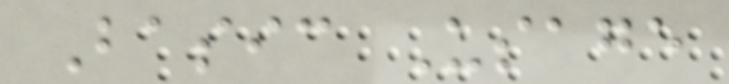Basic Usage
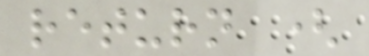return (
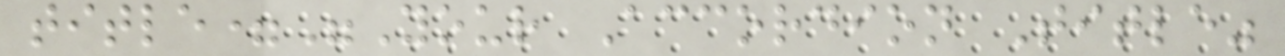title="Your Accordion Title"
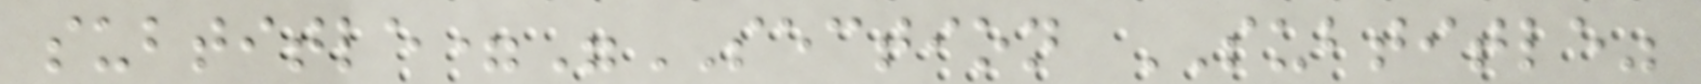subtitle="SECTION SUBTITLE"
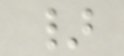}
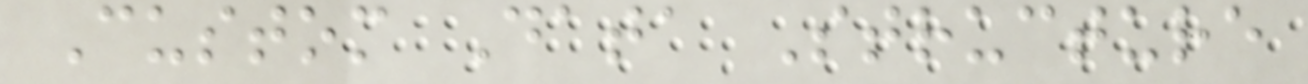Custom Data Structure
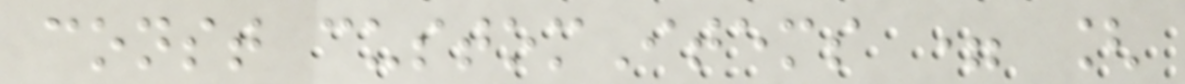const customItems = [
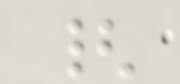{
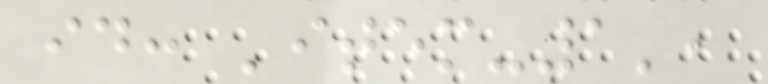id: 'item-1',
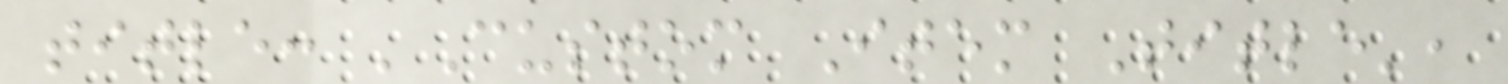title: 'Custom Item Title',
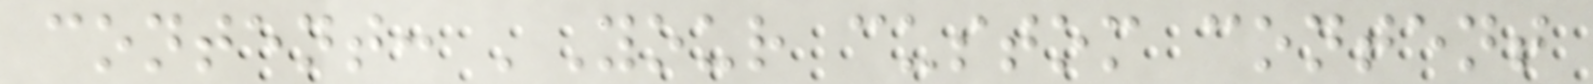content: 'Your custom content
